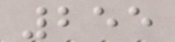255
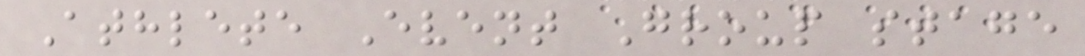Athlete Event Group stage
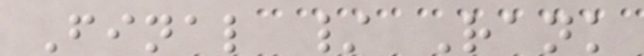Final / Rank
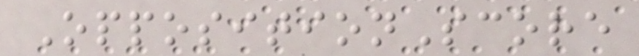OppositionScore
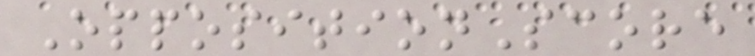OppositionScore
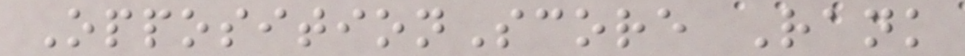OppositionScore Rank
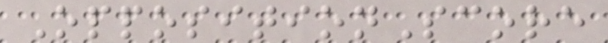OppositionScore
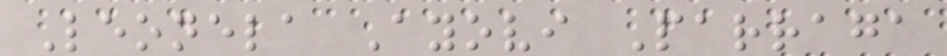Leonela Ayovi Parraga
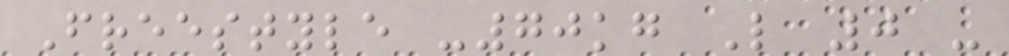Freestyle -70kg L 0 -
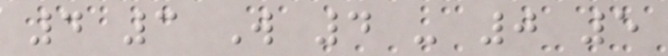4 3 W 4 - 0 5
